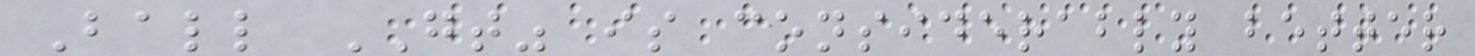Ball GT" is considerably better
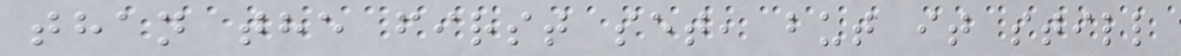than the first set, but it still
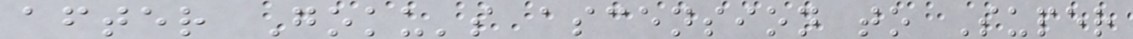after Goku's ascension to Super
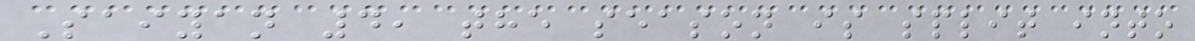Saiyan 4, the season is split into
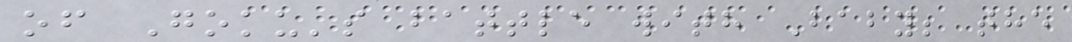of Goku's battle with Baby; the
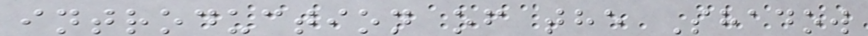introduction of the Shadow
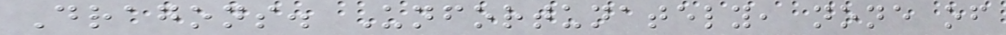Dragons. Unfortunately, none of
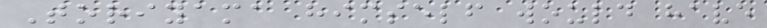Toriyama himself would have
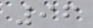96
